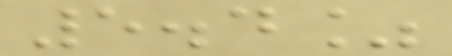5.4%
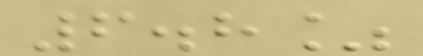6.8%
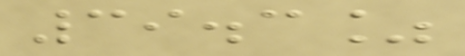39.3%
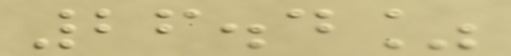26.4%
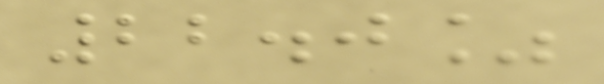22.0%
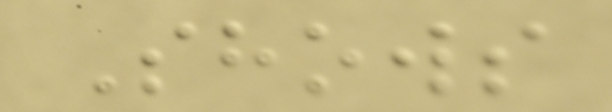Shows
